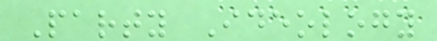Party Ideology
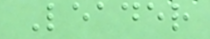Leader
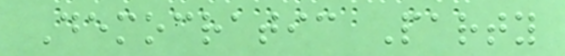Democratic Party
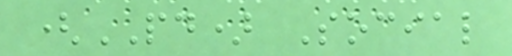(PD) Social
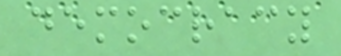democracy
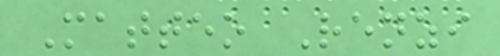Matteo Renzi
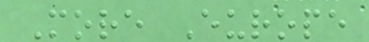More Europe
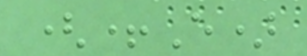(+E)
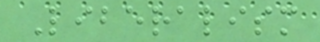Liberalism
